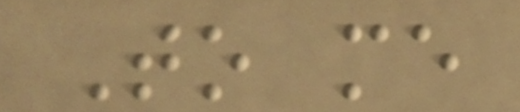To me
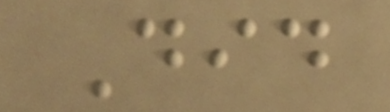Did
